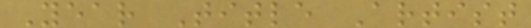Year Title Artist
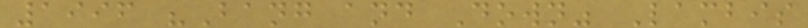1996 "Bang and Down" Lambis
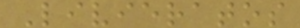Livieratos
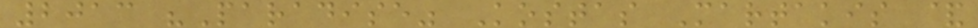2013 "Paradise" Kostas Martakis &
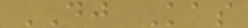DJ Kas
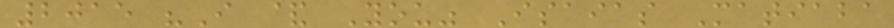2015 "I & You" Isaias Matiaba
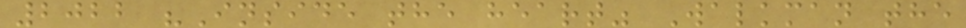2022 "Inside the heart" Walkman the
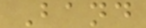Band
